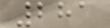281
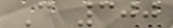C 300
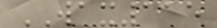WAX115
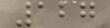127
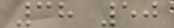38 50
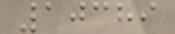10389
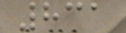831
